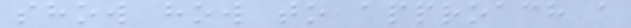show how to approach a
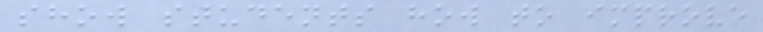show students how to improve
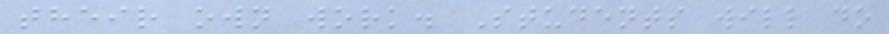their own work. Students will do
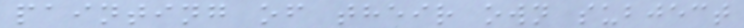painting of their own subject
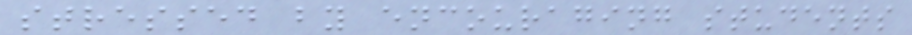stressed by encouraging students
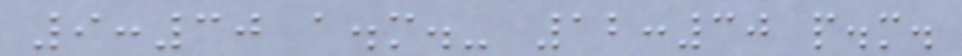9:30 a.m.- 12:30 p.m.
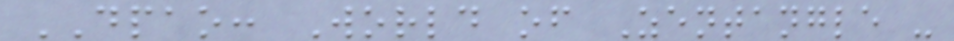DPAO: World of Zentangle -
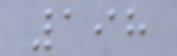198
